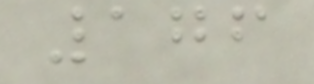176
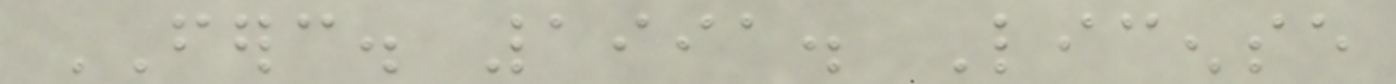FERC. 1991. License
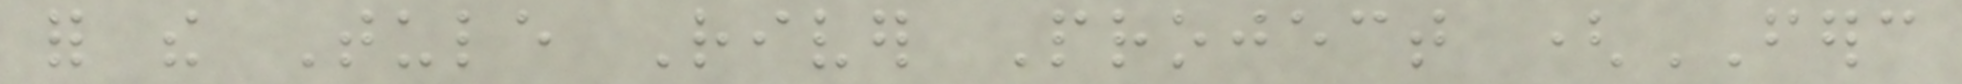for the Tule River Project (FERC
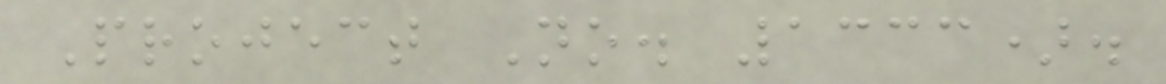Project No. 1333).
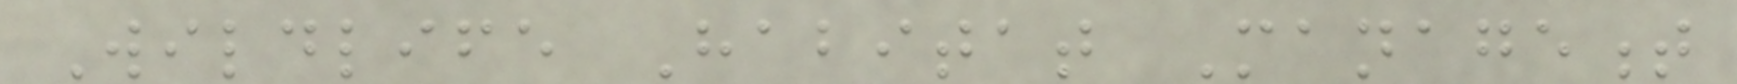Wildlife Habitat Management
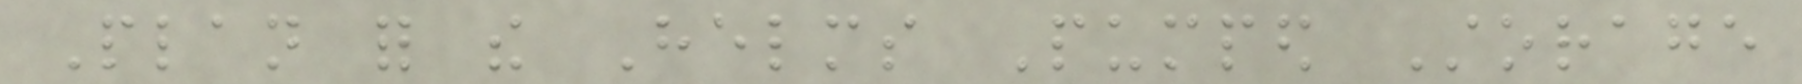Plan for the Helms Pumped Storage
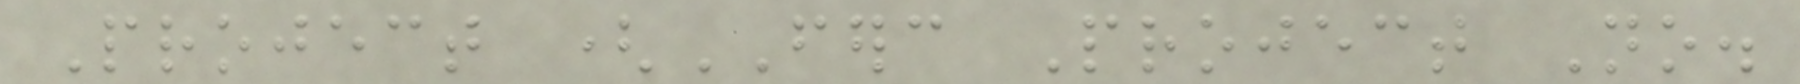Project (FERC Project No.
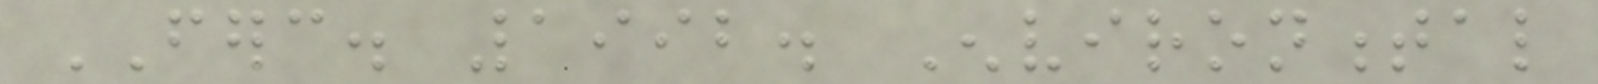FERC. 1992. Environmental
